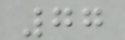77
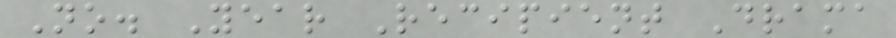No. Year Recipient Drama
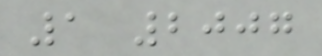1 2007
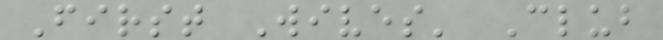First Wives' Club
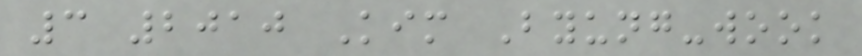3 2010 Kim Byung-wook
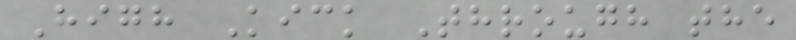High Kick Through the
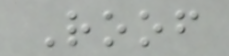Roof
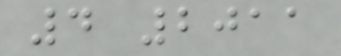4 2011
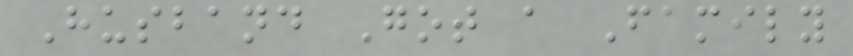Husband Got a Family
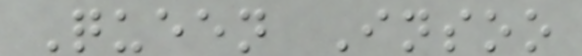Queen Insoo
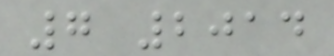7 2014
